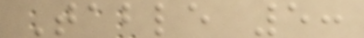Table 5:
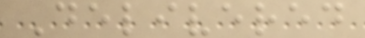Delivered
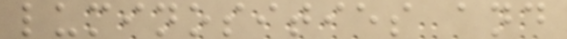luminosities and
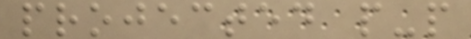projected p-p
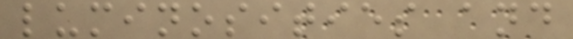luminosities and
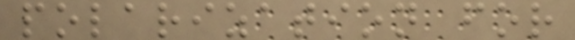polarization for
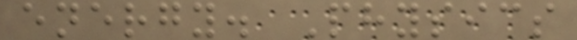energy. Physics
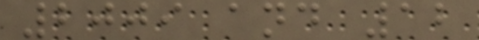2009 and 12
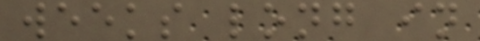weeks long in
